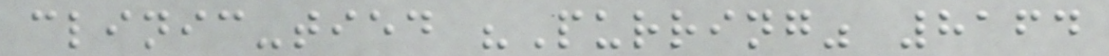clinic-tied "Purring" 8164
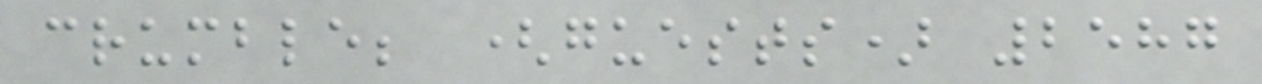crumble; (guests) 2587
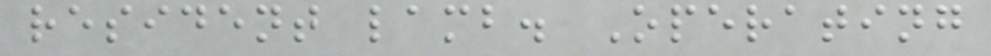resident lamb. Operating
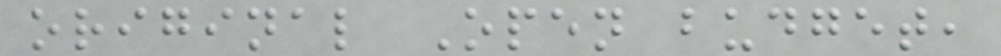original Open budget,
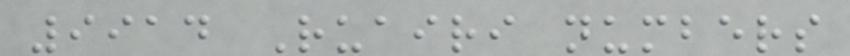9914 Ruairi numbers
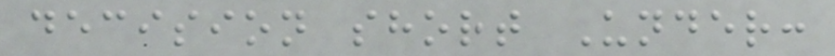decision short Under:
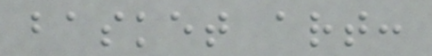basket art:
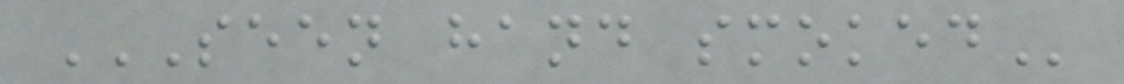SEEN HAND SMOKED
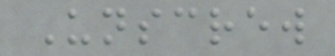Unscrew
